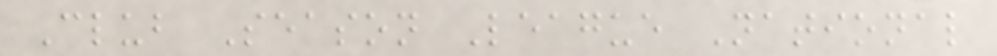Club Season League National
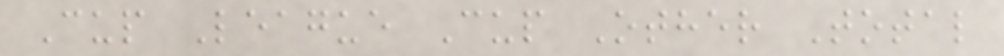Cup League Cup Other Total
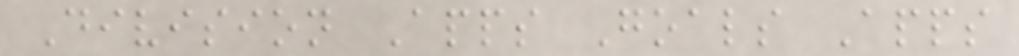Division Apps Goals Apps
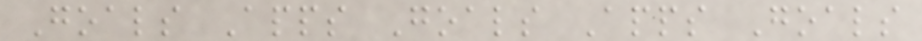Goals Apps Goals Apps Goals
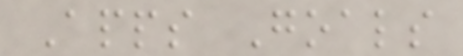Apps Goals
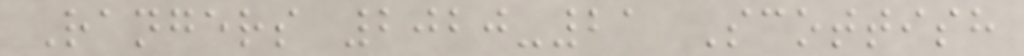Rangers 2020-21 Scottish
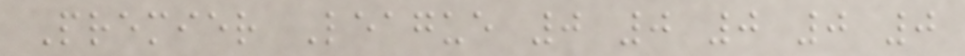Premier League 0 0 0 0 0
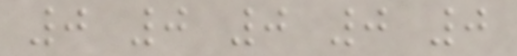0 0 0 0 0
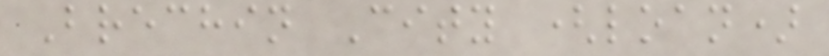Brechin City (loan)
